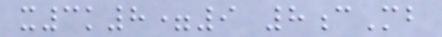x3k8=9 8cMb
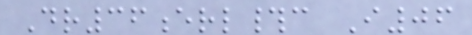Dr36erl#c I06
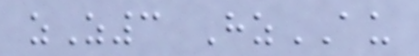zZ3 HzAU
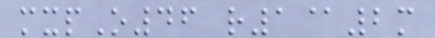mxpO46 r1@2m
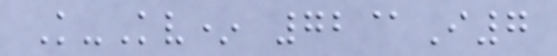K-Kv* 72@I7
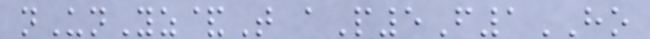nUnYz&T aP5F1HO
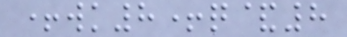+wk8+q&8
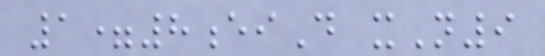1=8eiD xN9
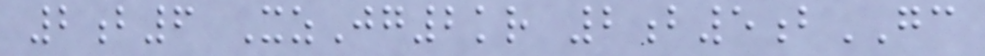2b6 XzJg2kr 2b5bGC
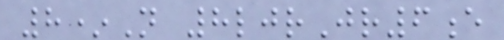8*N 8ljrJr6e
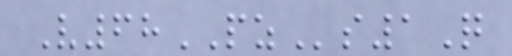V68PZs1Q
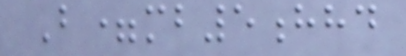B=mb5hhd
